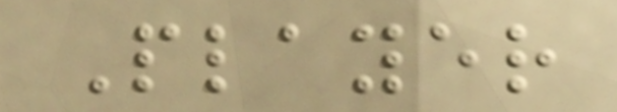Player
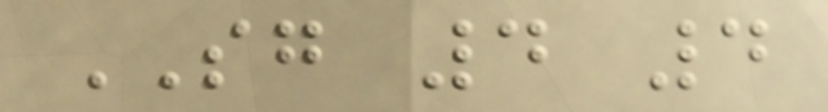SG 4 4
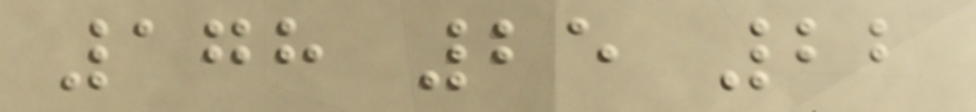178 25 22
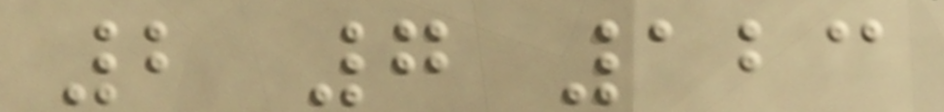2 7 123
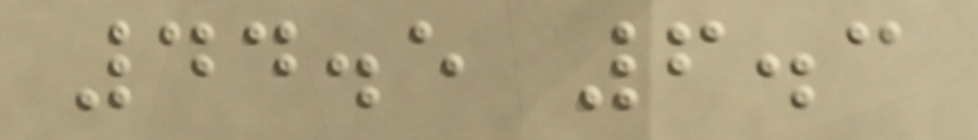44.5 6.3
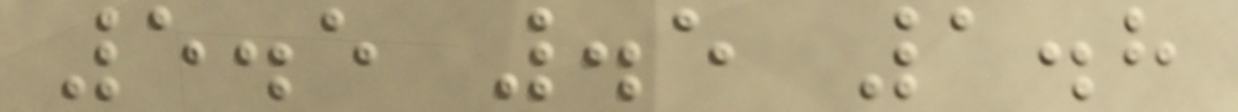5.5 .5 1.8
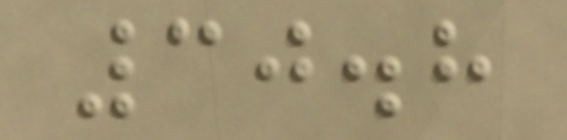30.8
